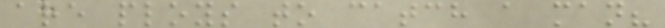are ploys to catch a man?
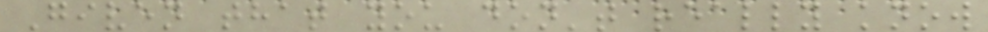Given that you don't really know
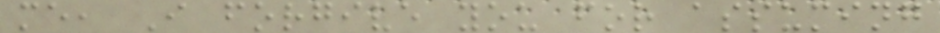me, I forgive you for assuming
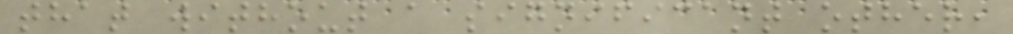that without a significant other,
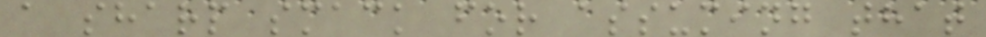a sharp smack for assuming that
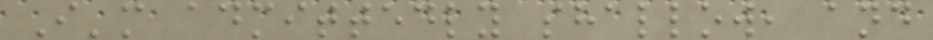I'm admittedly shallow, and
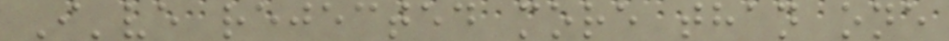I've rejected more than one
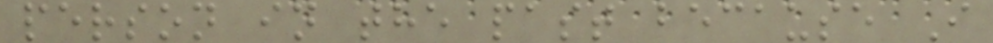person in the past because I
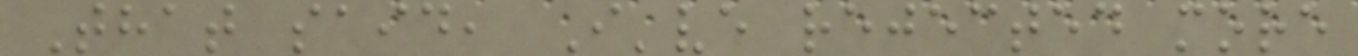That said, I've rejected more
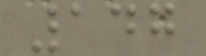147
